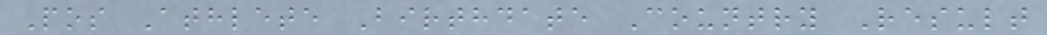Pos Athlete Birthdate Country Result
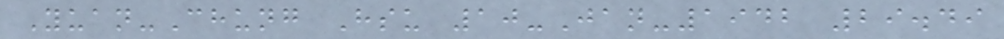Yuan-Chung Hsu 10-Jan-1942 29.49
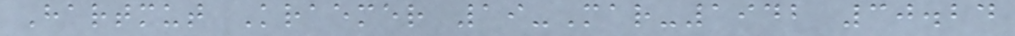Hartmut Kraemer 19-Mar-1942 30.24
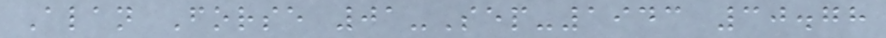Alan Forse 01-Sep-1943 30.78
